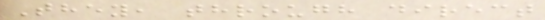They, through direct
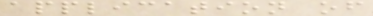application of
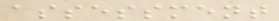assessment
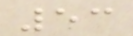53
